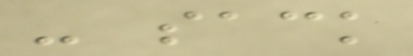- sack
